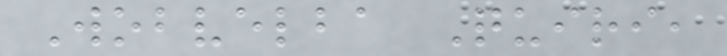Wobvelba Quiri,
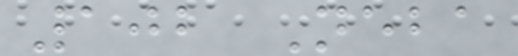102 Neba
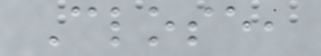Close,
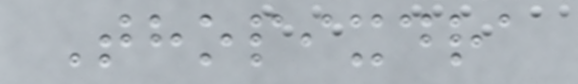Thopixdra
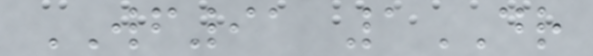WF91 1DR
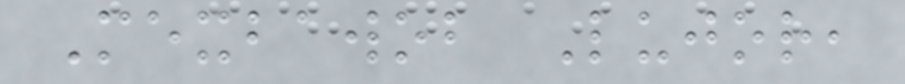Mexbawob Lujor,
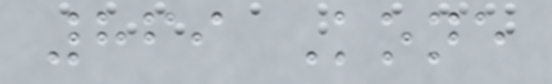869 Kone
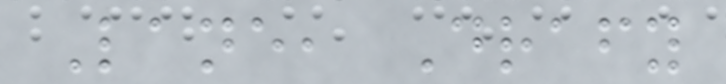Lane, Drafy
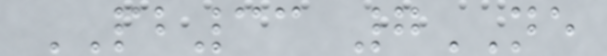PB33 7NE
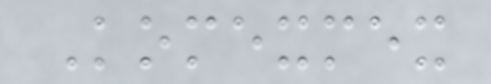Komexmex
